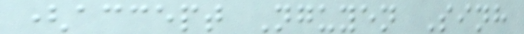(accept Nguyen Sinh
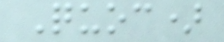Quoc)
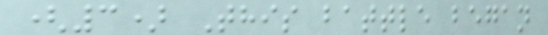(3) This battle began
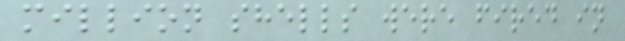million shells were fired in
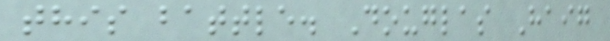this battle. Douglas Haig
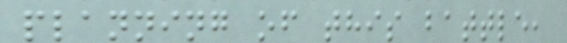planning of this battle,
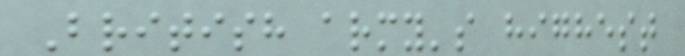British army's highest
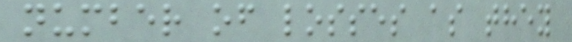number of losses as they
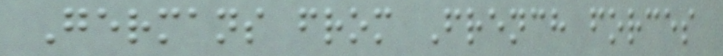Germans from French forces
